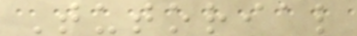Tutorial
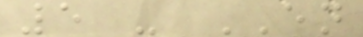5 - EN
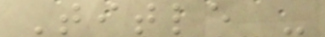Title -
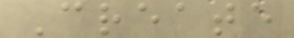Create
